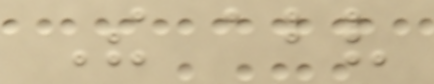The above
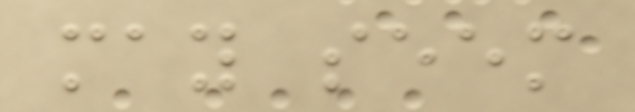may seem
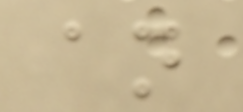an
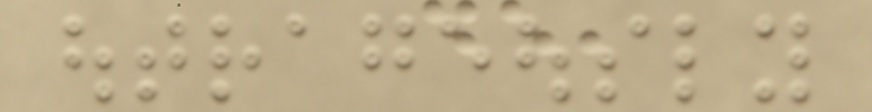outrageously
